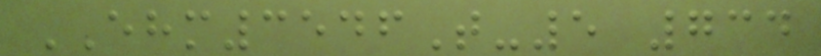EHM3546T-5 734
